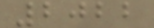2022
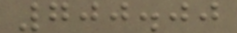700.00
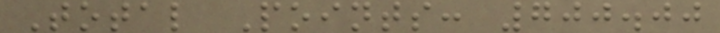Total Points: 700.00
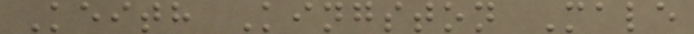Keith Kingston Male
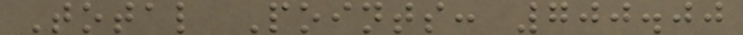Total Points: 700.00
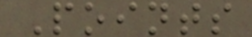Points
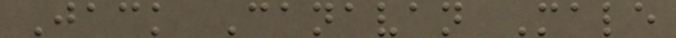Jack Canavan Male
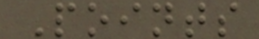Points
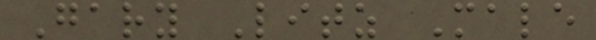Gary Litz Male
